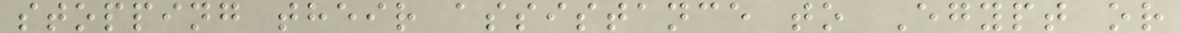stopping their assistance to Egypt or
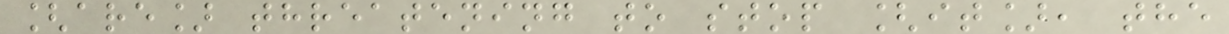[are] threatening to stop [it], the
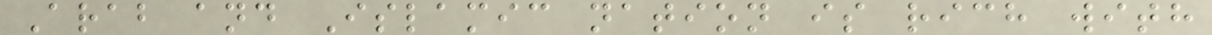Arab and Islamic nation is rich with
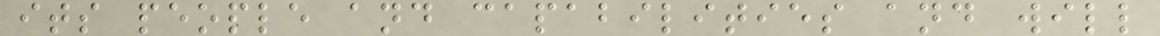its people and capabilities and will
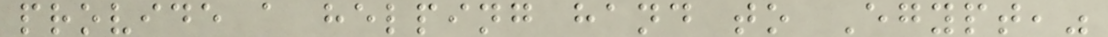provide a helping hand to Egypt,"
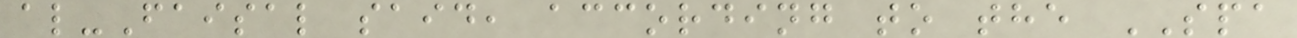al-Faisal said, according to the SPA
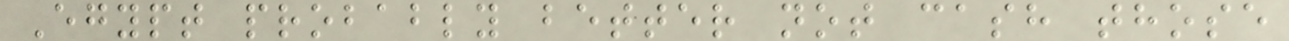Egypt probably better not cash those
